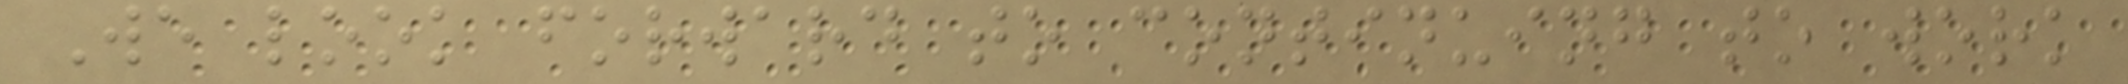We look forward to continuing to work
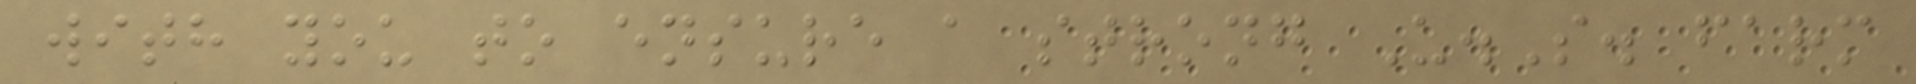with you to ensure a strong U.S. farm
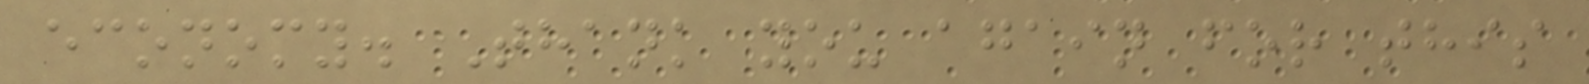economy. Thank you again for this
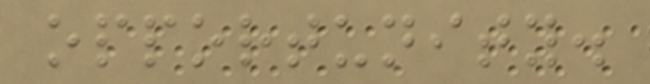opportunity.
